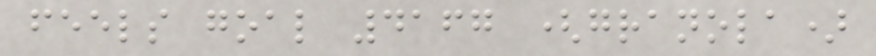feels goal 4167 (granola)
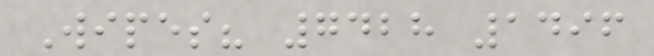Wipes? 7428 1496
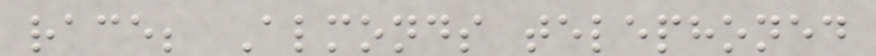race; Almonds telephoned
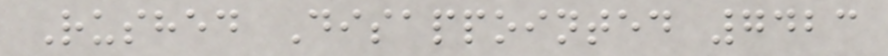Rushed Disappointed 7423
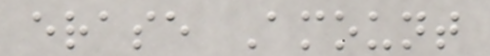erase Amount
